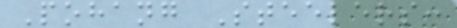Pohang Steelers:
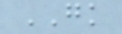GK
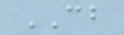CB
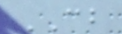CB
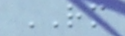RM
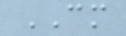CM
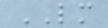LM
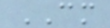CM
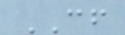CF
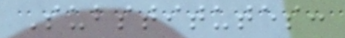Substitutes:
